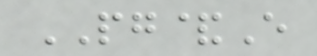PG&E
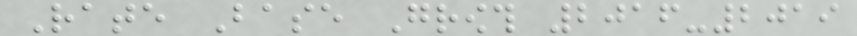Rate Base Growth 2016-2019
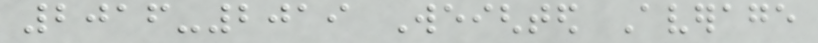2016-2019 Weighted Average
